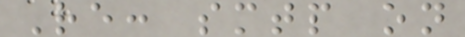Re: smtp on
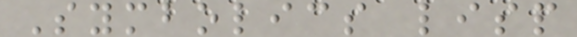Symbolics lisp
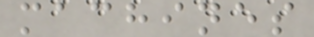machines
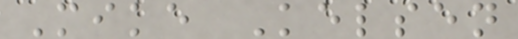Mike Kelsen
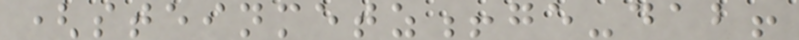(steinmetz!ge-dab!
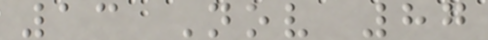13 Nov 87
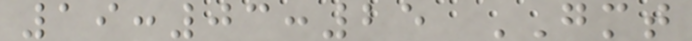19:03:25 GMT
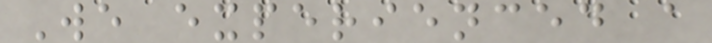We experienced a
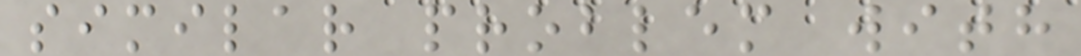similar problem with
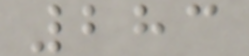283
